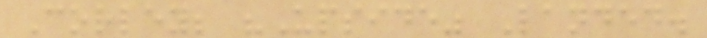Corley; "Upside" Landed.
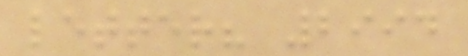letter? 2994
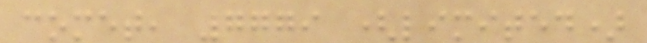comet, 7779 (limited)
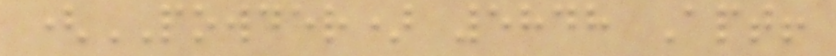(POWDER) 5848 Apt!
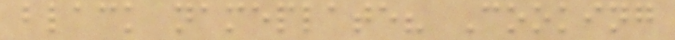black nameplate? Cooking
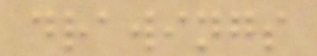drawings
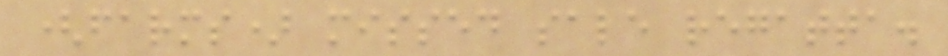(farms) missed sale regatta.
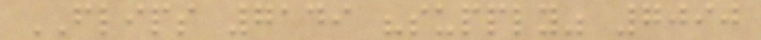FLIPS 7149 "supply" 7090
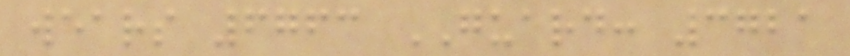wears 6763 GUARD: 3721
